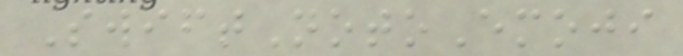SwiftNotoEmoji
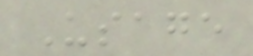Usage
